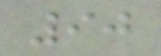90
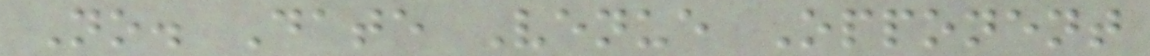No. Date Venue Opponent
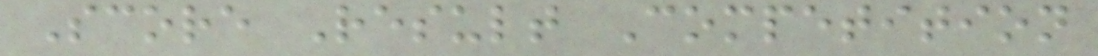Score Result Competition
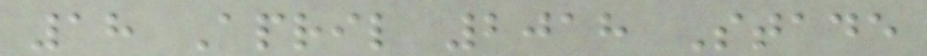18 April 2018 Stade
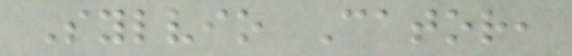Sylvio Cator,
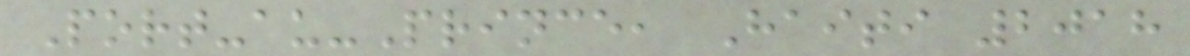Port-au-Prince, Haiti 2018
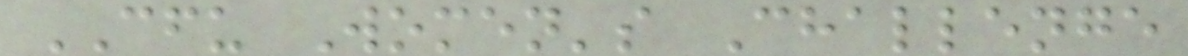CFU Women's Challenge
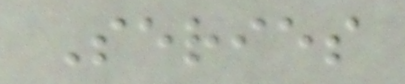Series
